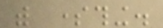with something.
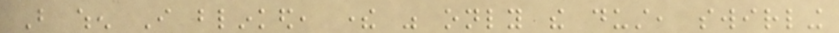But when I blinked, there was only the dust, swirling
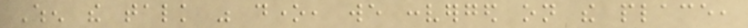When the talk was done, we converged on the place,
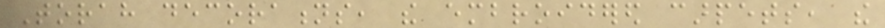Torah decorations, the embroidered carpets, the
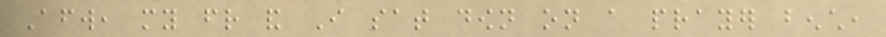Afterward, my friend and I sat down on a prayer bench,
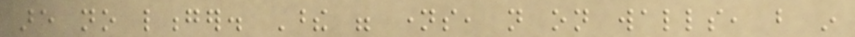are no longer. These were names, not on walls, but in
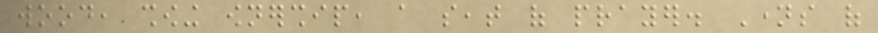wood, showing ownership, a seat of prayer. Names of
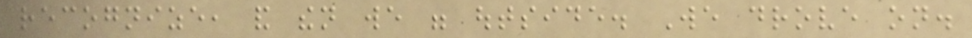recognize, and then we were outside. We drove on.
